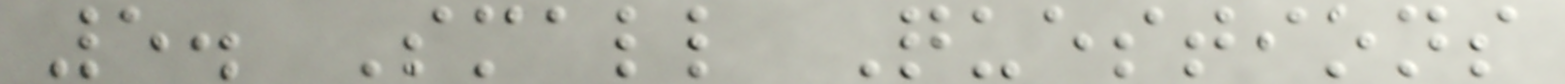5. Small Questions
